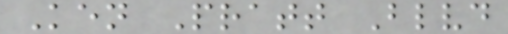Ken Pratt Blvd
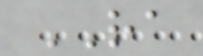RA
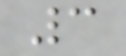3
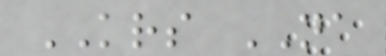KRS NA
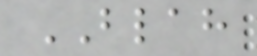BLAH
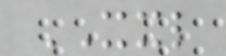XXL
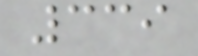339
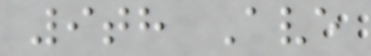9th Ave
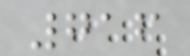716
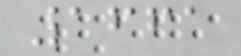1661
